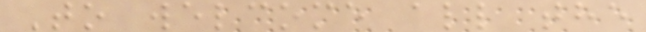To welcome all the
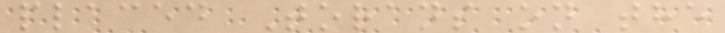placed Torans on the
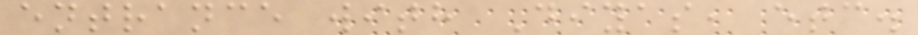entrance with Diyas, etc.
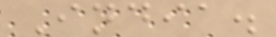India.
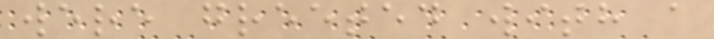were greeted with a
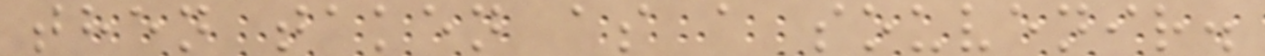then taken as a souvenir.
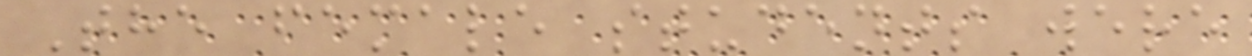The female students were
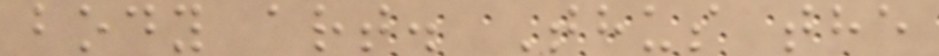body art. Thus the
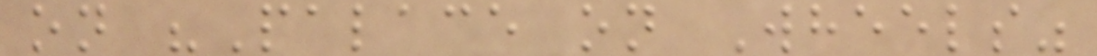on "Palace on Wheels"
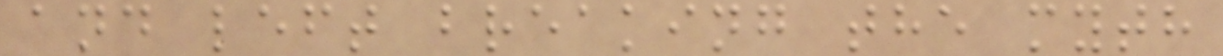and left breaking the myth
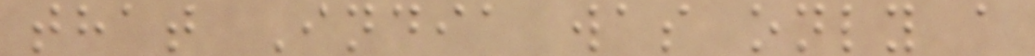that India was only a
